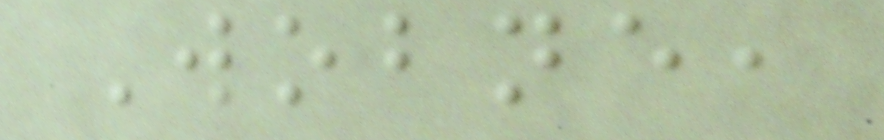Wobne,
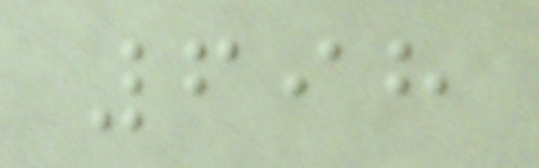698
